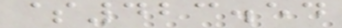$423.54
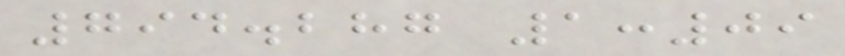794.287 1:09
